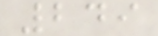249
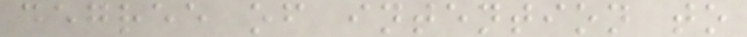degree of intention to
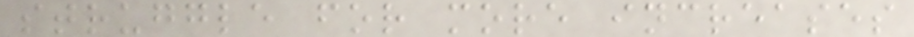struggle for more increases
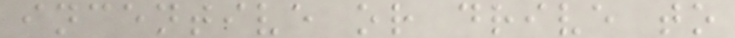incentive or drive to
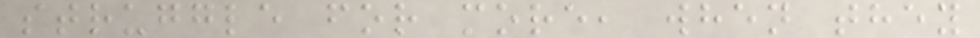struggle for more, when they
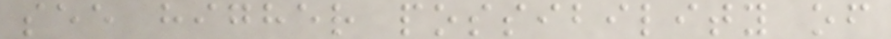see higher possibility of
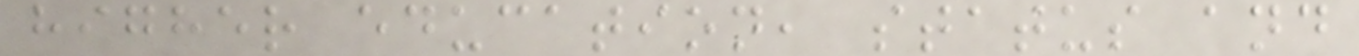higher education, status and
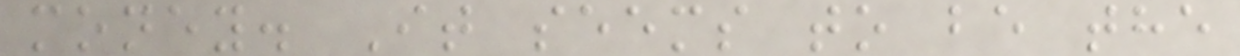money. It seems to be the
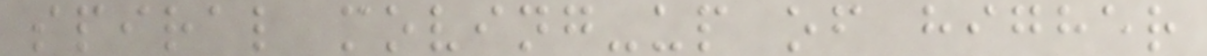spiral moving-up of higher
